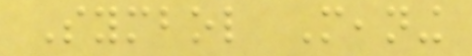Symbol Meaning
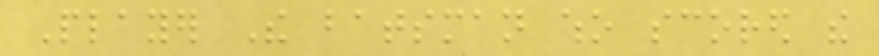Player The batsman who scored the
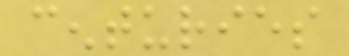centuries
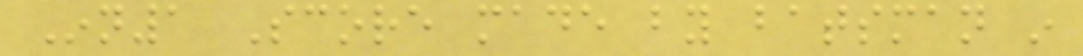Inn1 Score made by batsman in
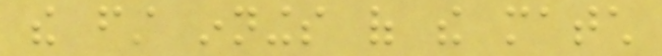the first innings of the match
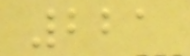221
